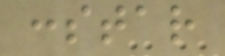:star
